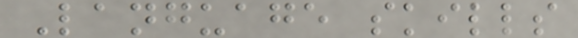Language skills
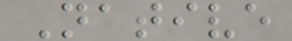Native
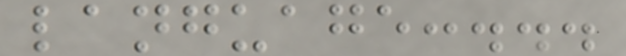language:...
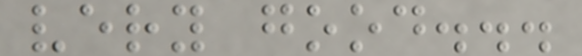very good...
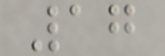17
